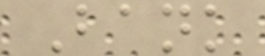Bank
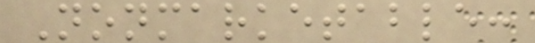Nonmarketable:
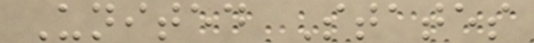United States
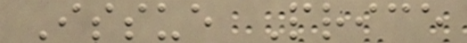Issue Price
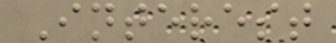Interest
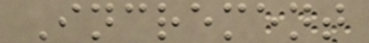Increment
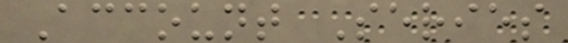Account Series
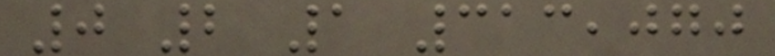0 2 1 313,070
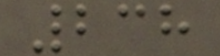238
